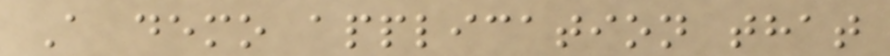A demo application that
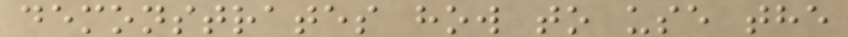demonstrates how to use the
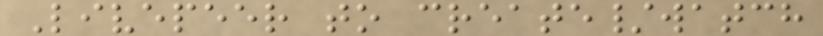Livepeer to create/watch
